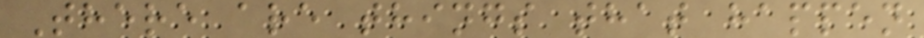There are things that happen
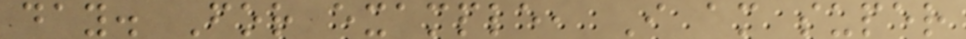day. For example, I am super
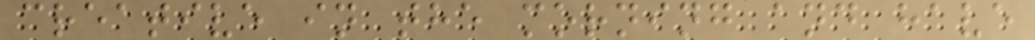creative in the morning and have
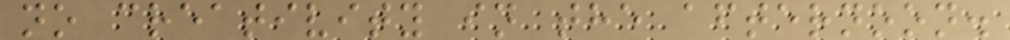no creativity in the afternoon.
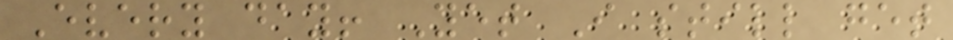Every day! Yet I still get
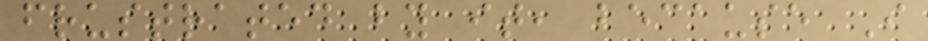frustrated by it, because I
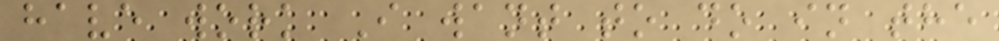have work I want to do in the
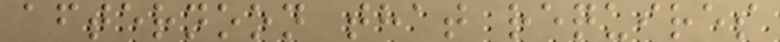afternoon that requires
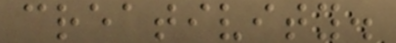creativity.
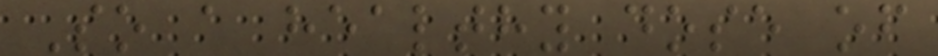So a healthy dose of
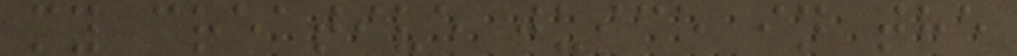my creative juice in the
